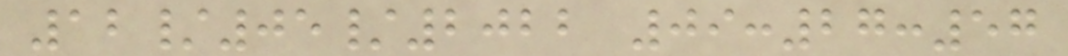12/05/2022 09:27:57
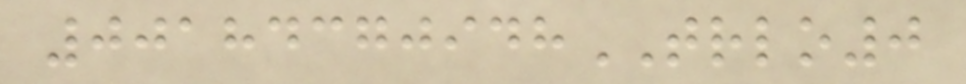00184370948TRLO0
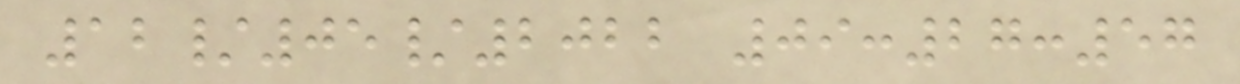12/05/2022 09:27:57
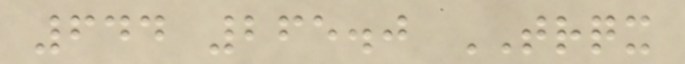644 265.0 TRQX
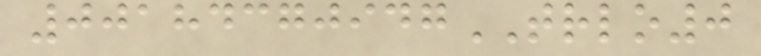00184370947TRLO0
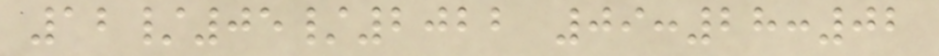12/05/2022 09:28:02
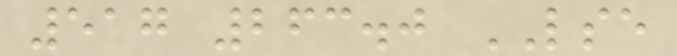517 263.0 LSE
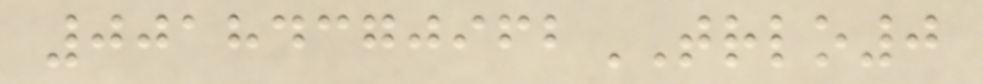00184370962TRLO0
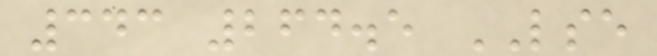343 264.5 LSE
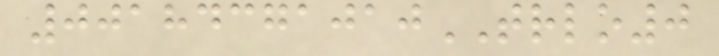00184371010TRLO0
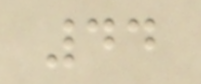44
